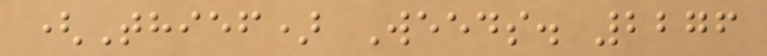(Thief) Weeds. 2276
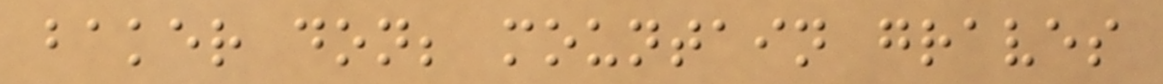baker don; mountain graves
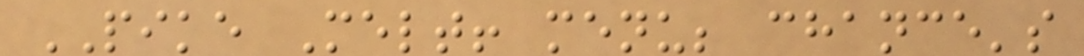PIKE Melt! menu; chance's
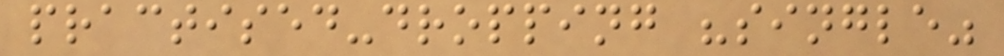practised-dropping "single"
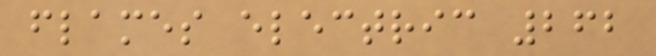flames electric 262
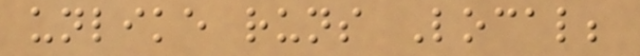unlike runs Local;
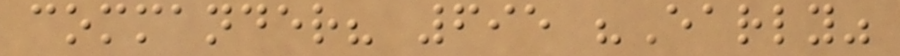commander? 695 "Early"
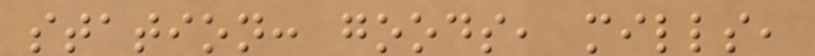station: goods, mills,
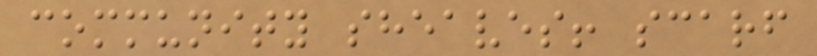community sheaves! scarf
